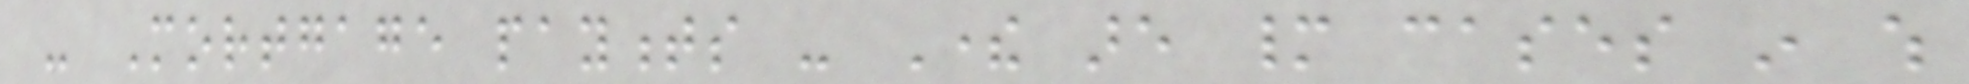- Mortgage payments - There are many cases in which
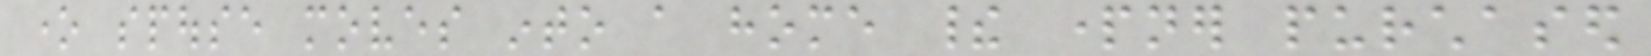one spouse moves into a home their partner purchased
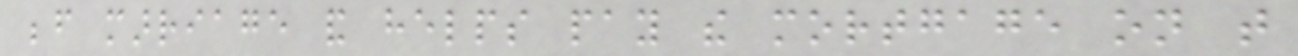before marriage and helps pay the mortgage on that
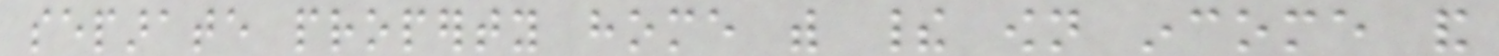separate property home with their own income and
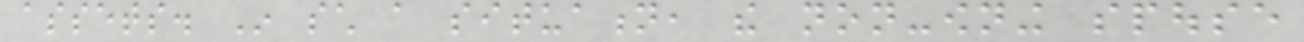assets. In such a situation, the non-owning spouse
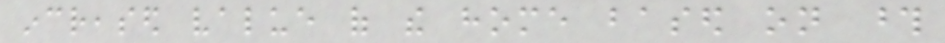increased value of the home based on those
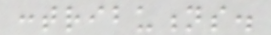contributions.
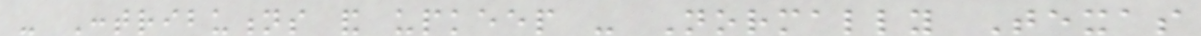- Contributions and upkeep - Normally Texas
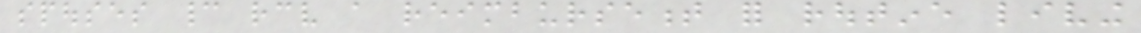spouses cannot receive a reimbursement for routine living
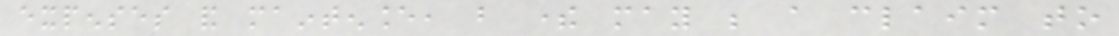expenses and maintenance, but there may be a claim to
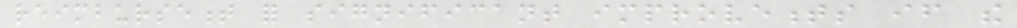reimbursement for significant improvements if the
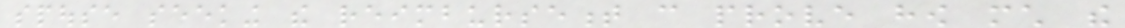spouse seeking the reimbursement can prove how much the
